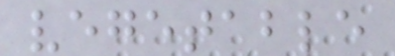vegetable
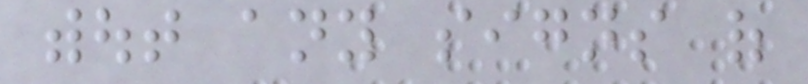without any signs of
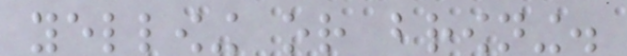yellowing or browning.
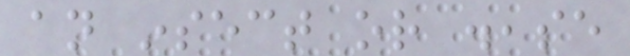an insect or disease
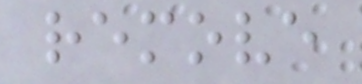remove
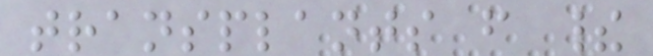transplants from their
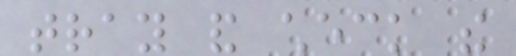tray and check the
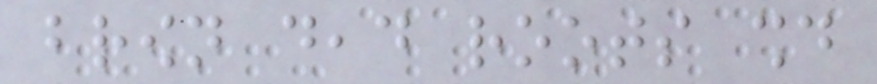brown dead roots should
